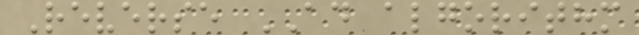Reverse AD algorithm
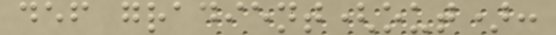def gradient(out):
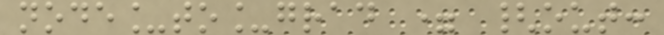node_to_grad = {out:
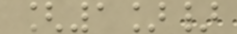[1]}
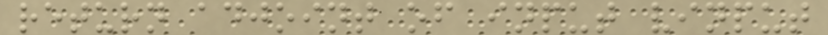return adjoint of input vinput
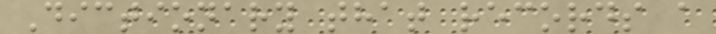Dictionary that records a
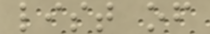list of
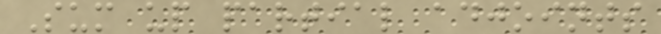Sum up partial adjoints
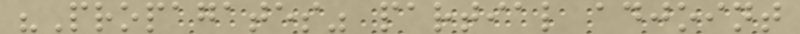"Propagates" partial adjoint
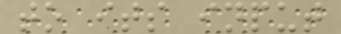to its input
